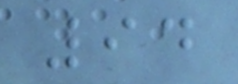94
